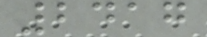2417
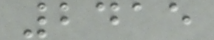2415
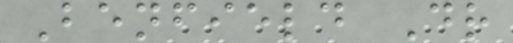Benfield Dr
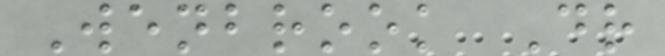Wenbrook Dr
